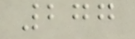277
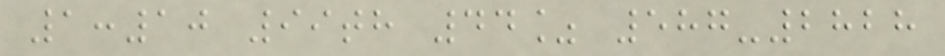1:10 99th 44% 587-2828
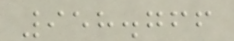958.766
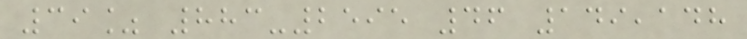39% 883-2595 46 149,148
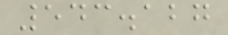543.127
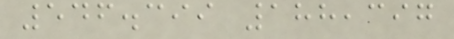546.399 188,397
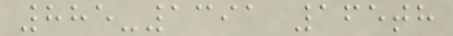885-1391 165th
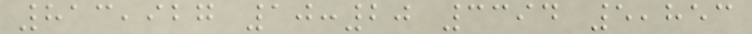813,927 10:20 3394 5,853
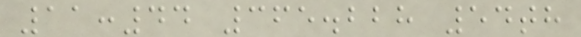11:44 365.228 54th
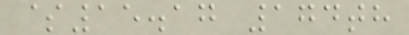$15.17 174th
